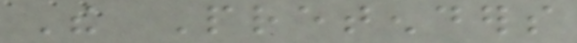The Pretenders
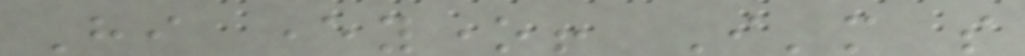Hi everyone! I'm so
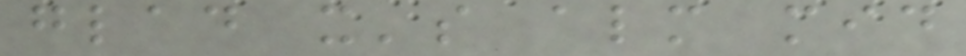glad it's almost mid
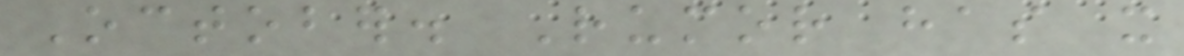October. Rumor has it
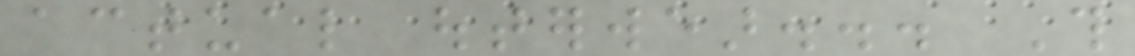actual outerwear... This
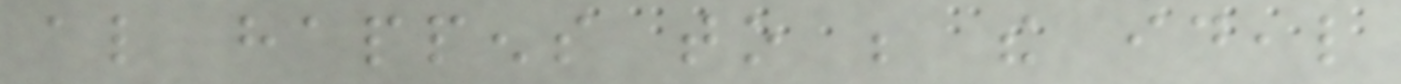also happens to be the ideal
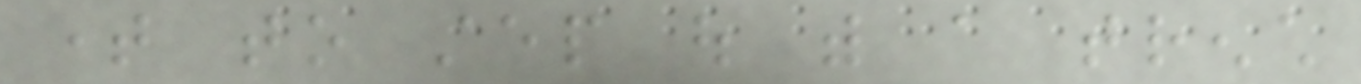time to step out with a trench
